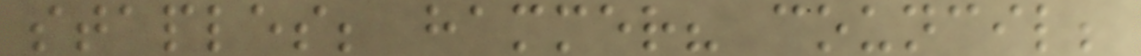staples; hammer? council;
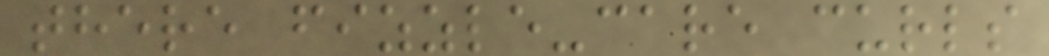there fizzle-care curls
